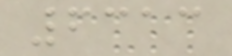6313
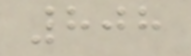808
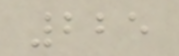225
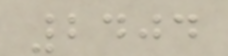2404
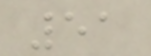51
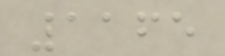1165
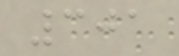301
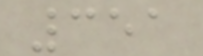351
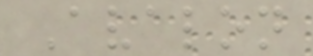Avalon
